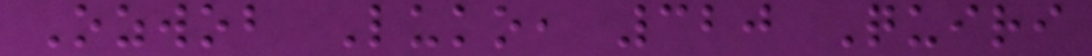Ozwob Luko, 320 Quiri
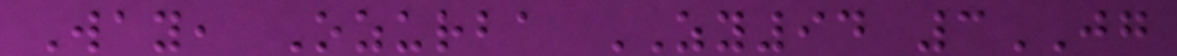Way, Ozurba ZY94 3JG
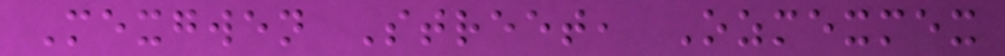Mexgwen Street, Ozmexmex
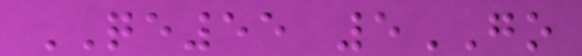QE55 5GO
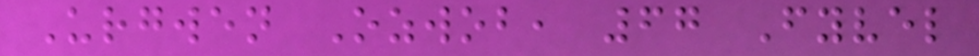Urgwen Ozwob, 67 Fyvel
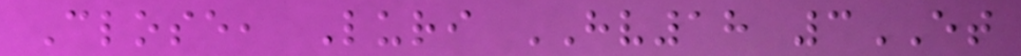Close, Luri HV18 3ET
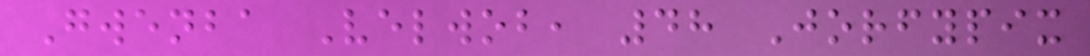Gwenba Velwob, 48 Jorfypix
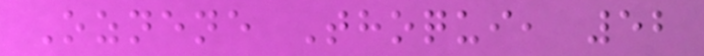Oznene Thoqui, 52
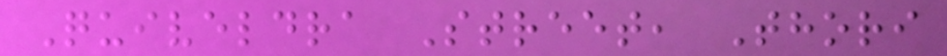Quiveldra Street, Thori
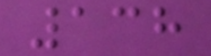138
